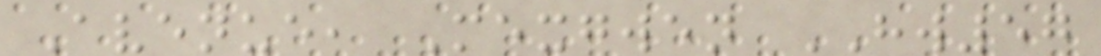Avenue, Mexgwen HW57
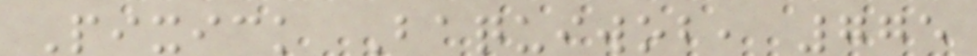Pixick Baquiwob, 775
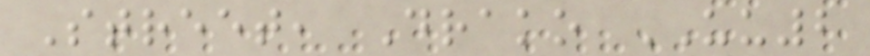Street, Drako UU2
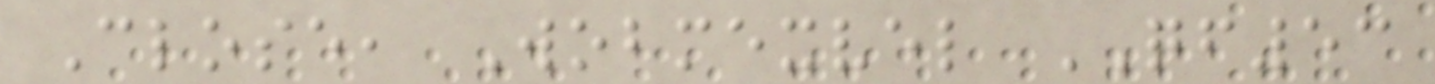Close, Wobmexvel QF53
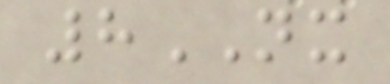8NX
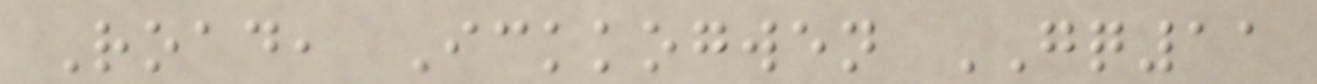Road, Ickkogwen GQ11
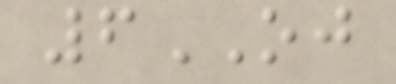6OJ
